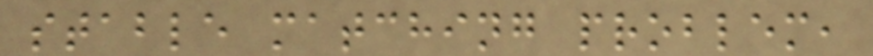stable matching problem,
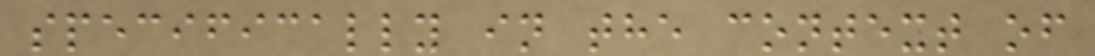specifically in the context of
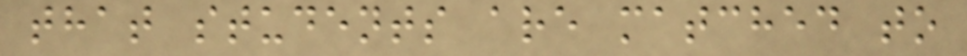that students are matched to
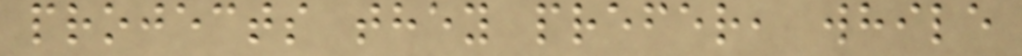projects they prefer, while
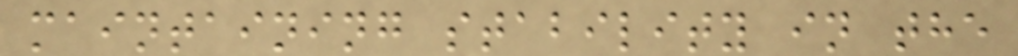maintaining stability in the
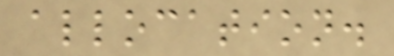allocation.
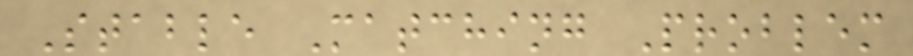Stable Matching Problem
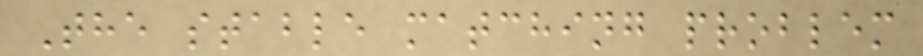The stable matching problem
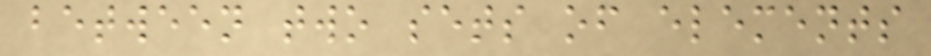between two sets of elements
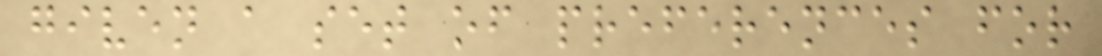given a set of preferences for
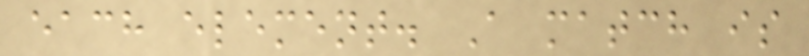each element. A match is
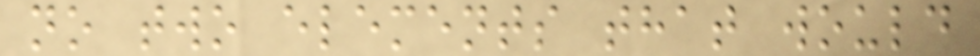no two elements that would
